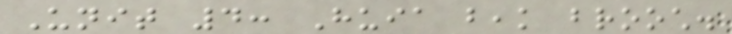Unit 4: Huia beak brooch.
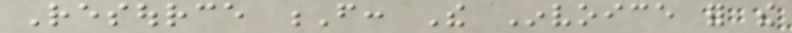Resource F: The Invoice for the
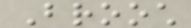Brooch
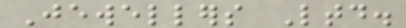Jewellers Ltd.
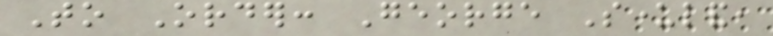To Order: George Sunderland,
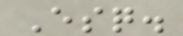Esq.
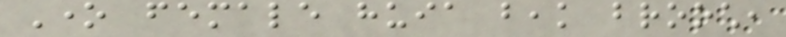One female huia beak brooch,
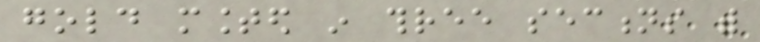gold mounted in three sections with
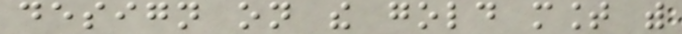design on the gold mount with
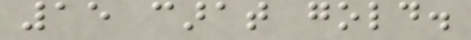15 carat gold.
